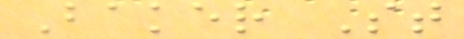Baker St
